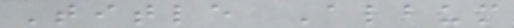Title Album
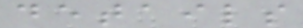details
